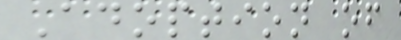Adoption of
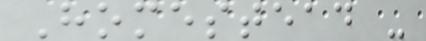Homestead -
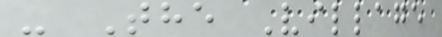- The Village
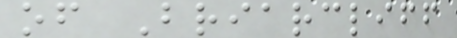of Briarcliff
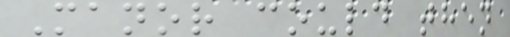Manor could then
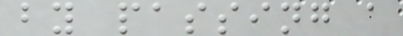by passing a
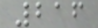216
